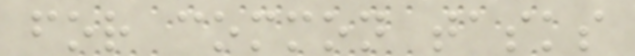for common tasks
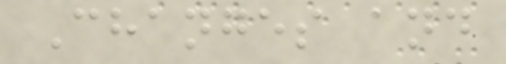Changes and
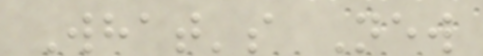What's New
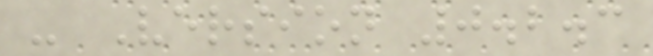- Version 0.2.3
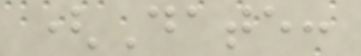(Date:
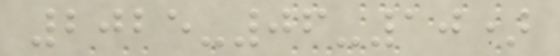2025-06-10)
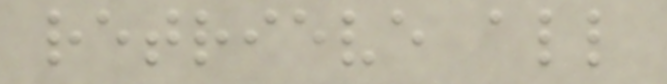retrieve all
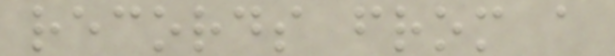records from a
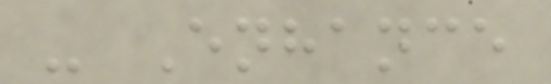- Enhance
